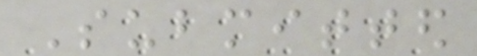Submitted
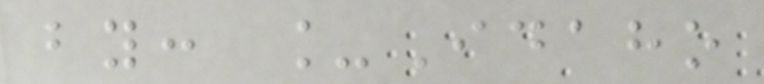by: _Idaho
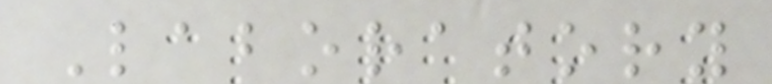Laboratory
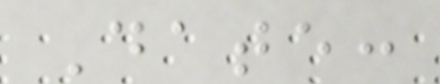Date:
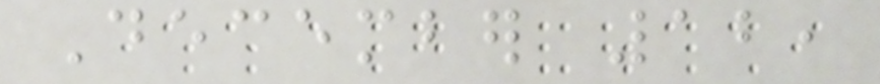December 12,
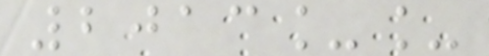2013__
